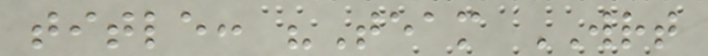title: "Team WRT
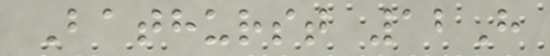Bathurst 12H
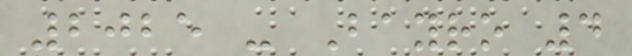2025 - Bayro 4
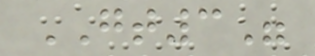GT3"
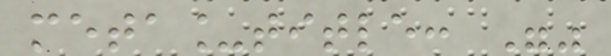meta_title: ""
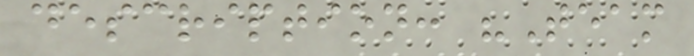description: "Team
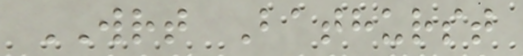WRT Bathurst
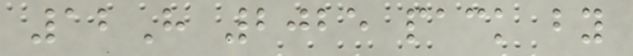12H 2025 pack by
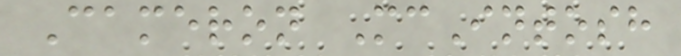Cameron McIntosh
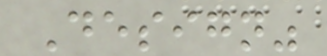Design"
